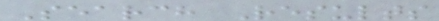Search Results
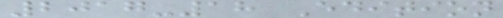2017-18 Edition
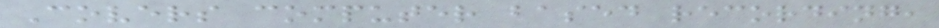Covers computer based recording,
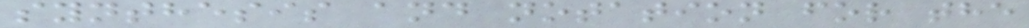synthesis and notation for the
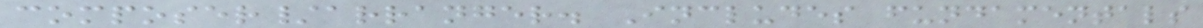composer/arranger. Includes fundamentals
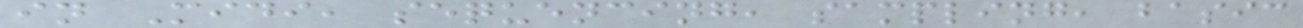in Midi, sequencing, sampling, basic
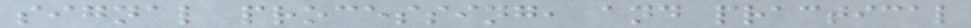signal processing, and practical
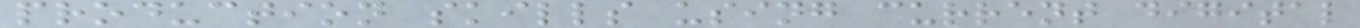production skills using current digital
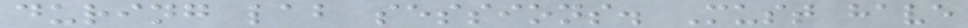during lab sessions. Must have
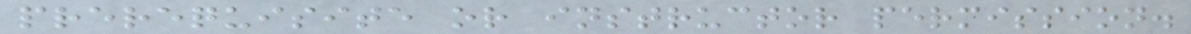prerequisite or instructor permission.
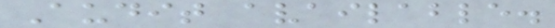Audit available.
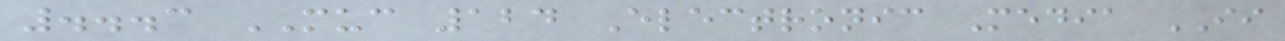...3 MUC 124 Electronic Media II
